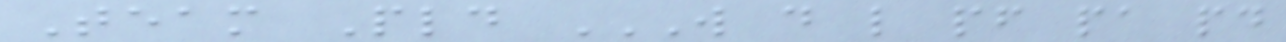Team Pld W D L PF PA PD
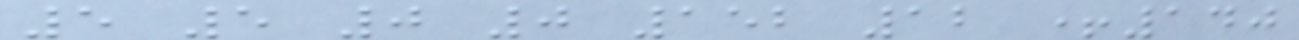5 5 0 0 152 12 +140
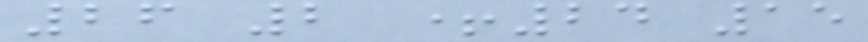26 2 +24 15
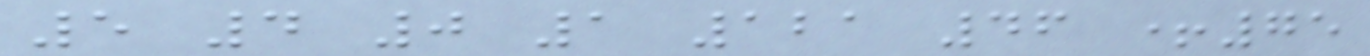5 4 0 1 121 46 +75
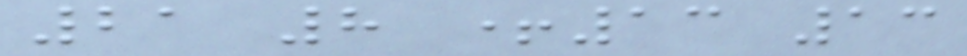21 8 +13 13
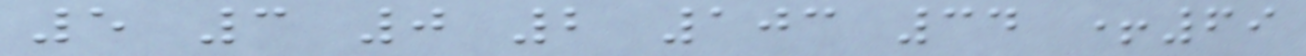5 3 0 2 103 34 +69
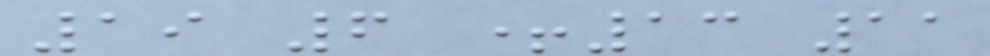19 6 +13 11
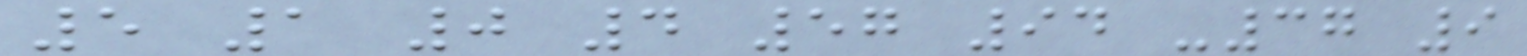5 1 0 4 57 94 -37 9
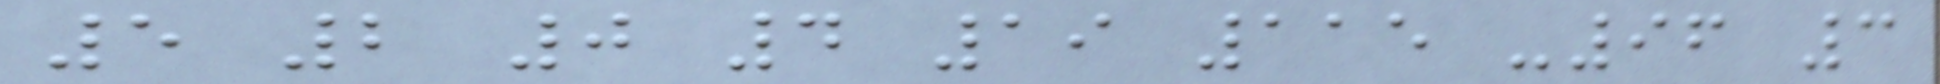5 2 0 4 19 115 -96 3
